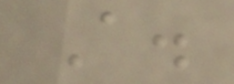A.
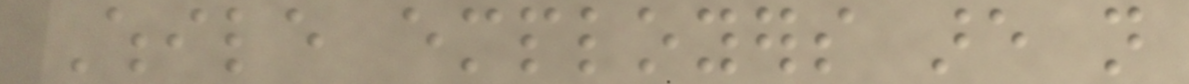While employers are not
